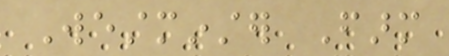Westminster Farm
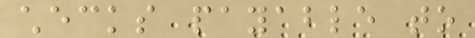checks payable to
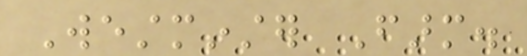Westminster Farm.
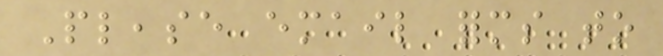Please email forms to
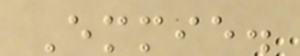Emmie.
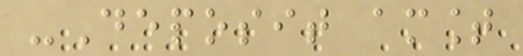-Deposit amount
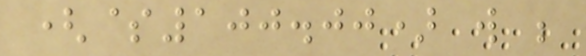($100.00) will be
